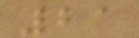21
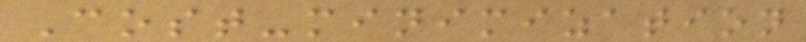Cost-minimization
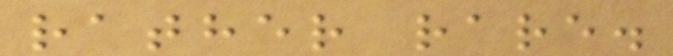rather rare.
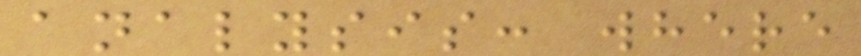analysis: where
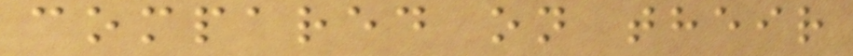compared on their
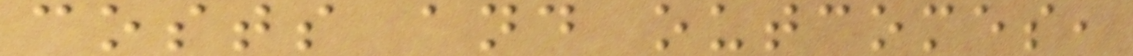costs and outcomes,
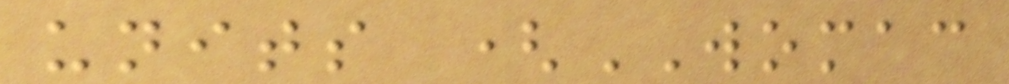units (WOMAC
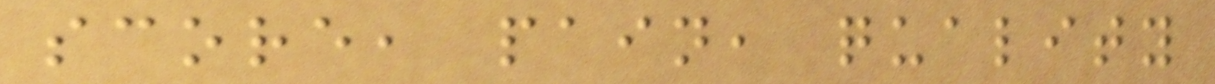score, pain, quality
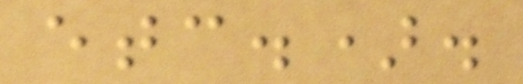etc.).
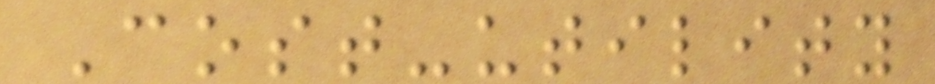Cost-utility
